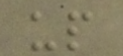up
